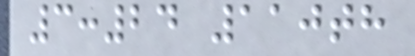3:24 110th
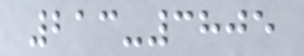213-3805
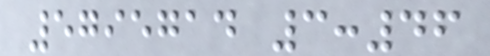5795714 3:46
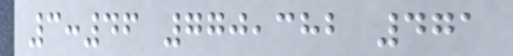3:46 770,382 471
